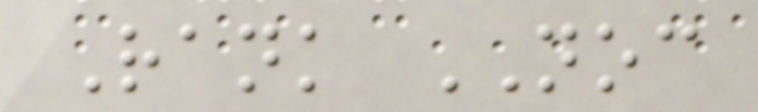Rank NOC
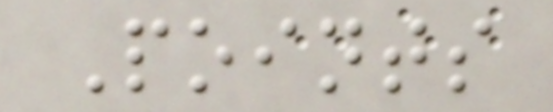Points
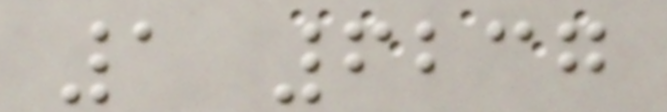1 6237
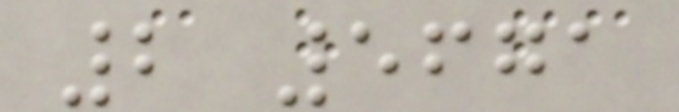2 5671
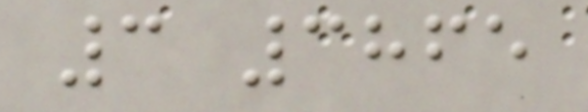3 3865
